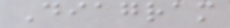Diagram
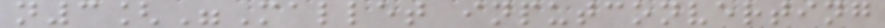n3["Mallet inputconverting
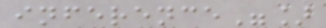inference"]
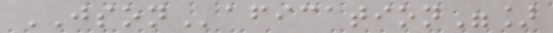JSONafication"]
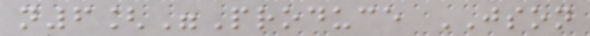n6["Produce JSON
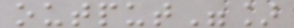output"]
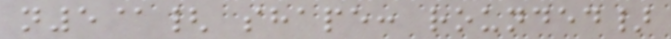n5@{ shape: rounded}
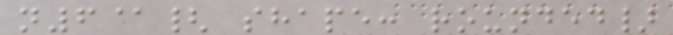n6@{ shape: rounded}
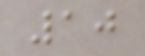10
